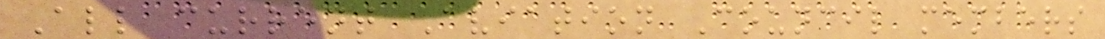All current Aviation Council members
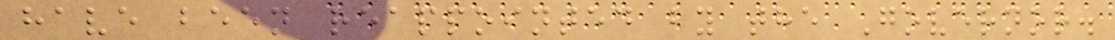have been reappointed by the Governor.
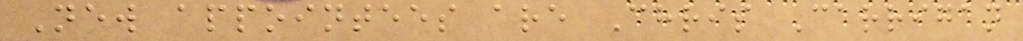New appointees are Chris Carrigan
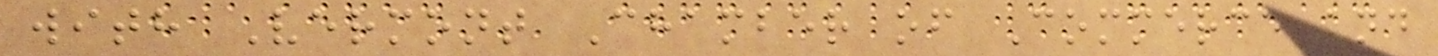with Vermont Chamber of Commerce and
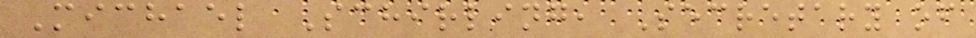Michael Schirling, Secretary of
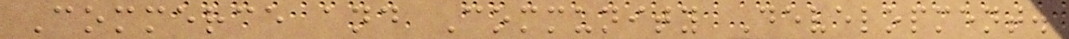Commerce and Community Development.
